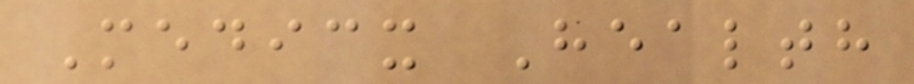Medicx Health
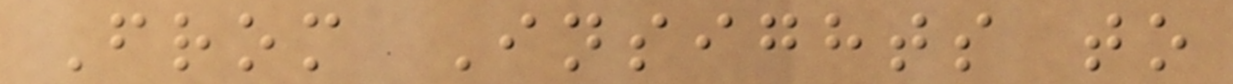From Insights to
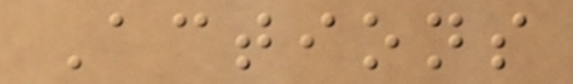Actions
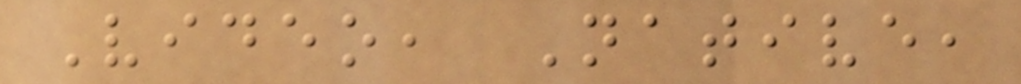Video, Native,
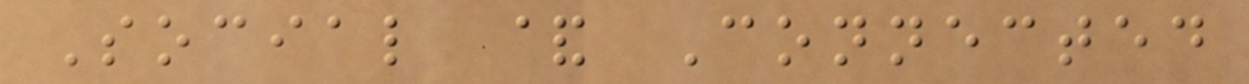Social & Connected
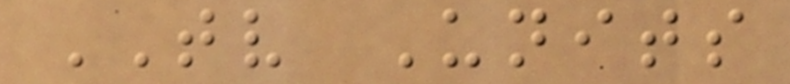TV Units
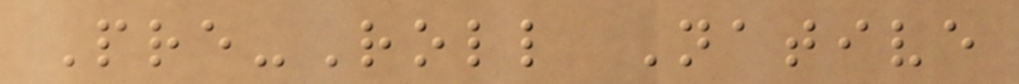Pre-Roll Native
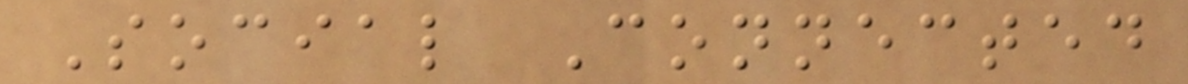Social Connected
